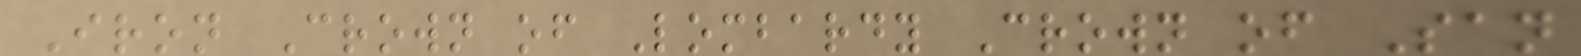Iron Crown of Lombardy Crown of San
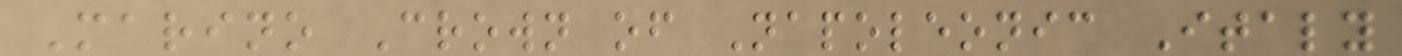Marino Crown of Napoleonic Italy
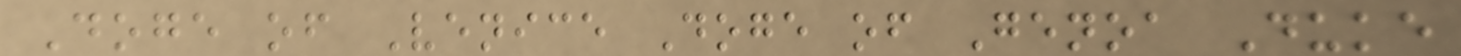Doge of Venice Doge of Genoa Duke
